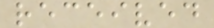received
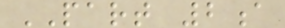PART 2a
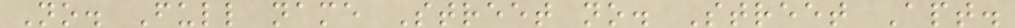No. Full name Street no. Street Apt.
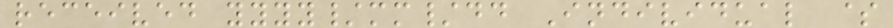received yyyy/mm/dd Individual $
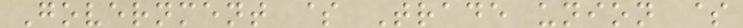Government $ Trade union $
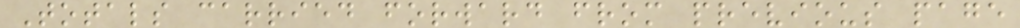Totals carried forward from previous page
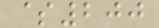$200
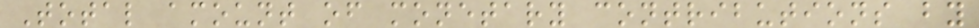Total amount of monetary contributions by
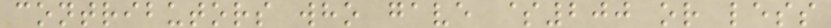contributors who gave $200 or less
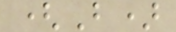(B)
